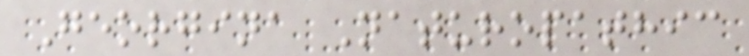Georgina Naturopathic
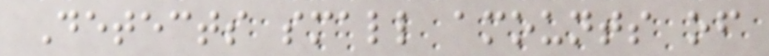Detects small amounts of
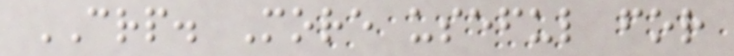CRP. More useful for
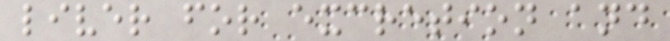liver for excretion and
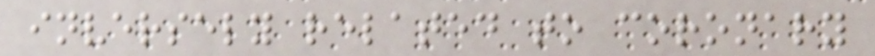inversely related to coronary
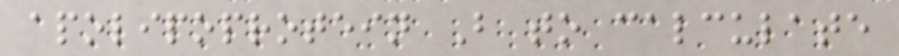apolipoprotein B to calculate
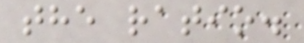the ratio.
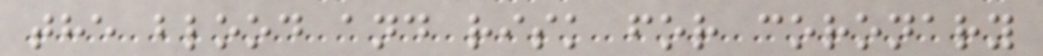the blood and risk for coronary
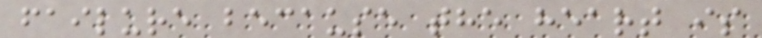failure because the heart is
